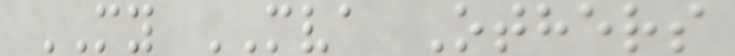MY MVA Others
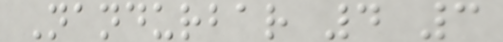Nandurbar 4 3
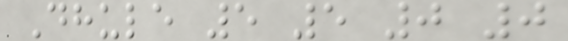Dhule 5 5 0 0
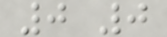0 0
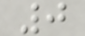0
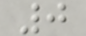0
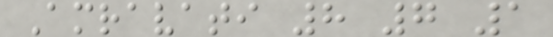Amravati 8 7 1
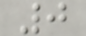0
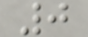0
